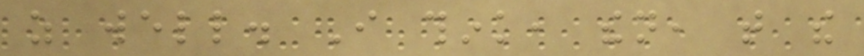as well. I think, then, that the
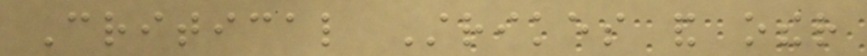Critical Strikes and other
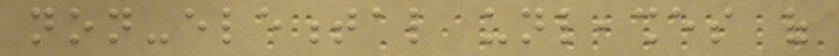non-elemental unleashes of
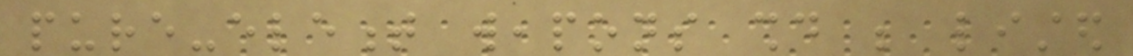pure-element weapons should be listed
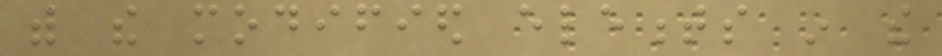with the modified elements in the
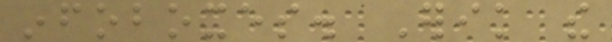infoboxes. Erik the
